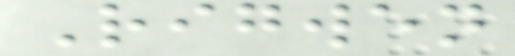Rigwen
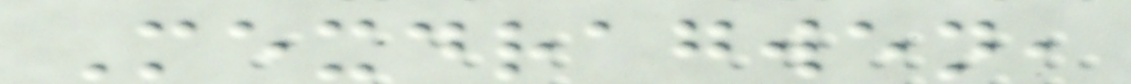Mexdragwen,
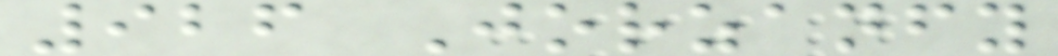926 Jorzanfy
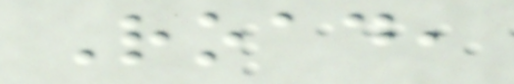Road,
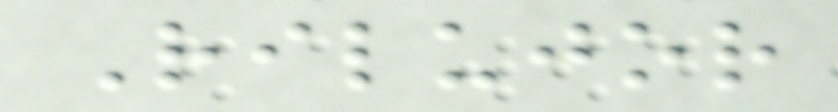Rilujor
